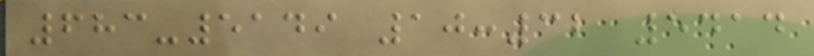683-5149 10:32 5414
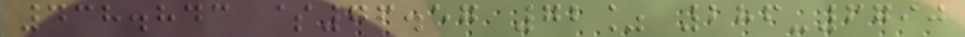438.843 $76.57 72% 286-6790
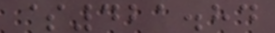$421.84
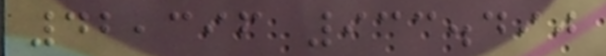42,396 933.490
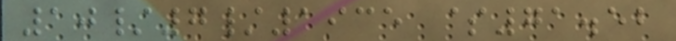10/7/1935 $71.52
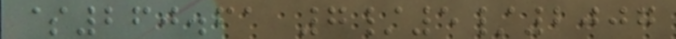$260.61 7/5/2007
